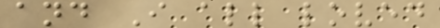and I all loved
